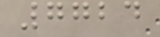7724
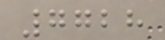7728
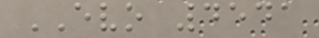EVO 4541
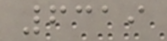6319
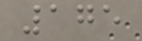175
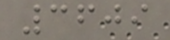3609
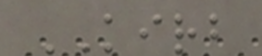KIRB
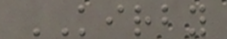KIRBY
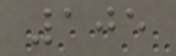105
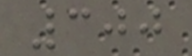300
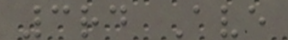3rd Ave
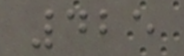425
